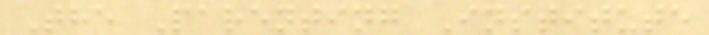The Parenting Institute
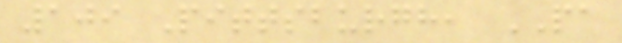109 Pittsburgh, PA
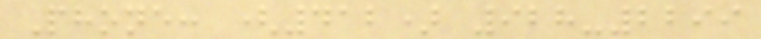Phone: (412) 928-2299
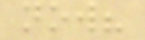now?
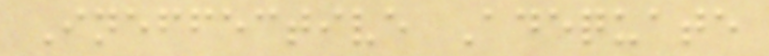Ineffective Adequate
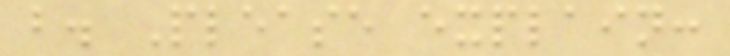b. Please explain:
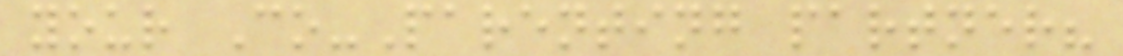your Co-Parenting partner?
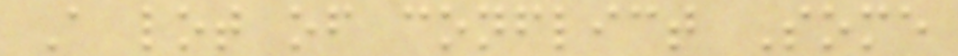A lot of conflict Some
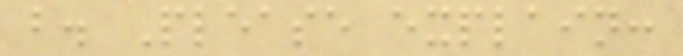b. Please explain:
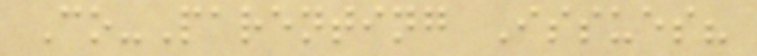Co-Parenting Issues?
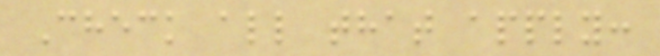Check all that apply:
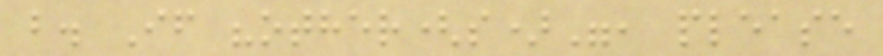b. If "other(s)", please
